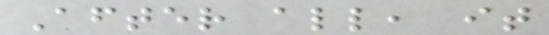After all, it
